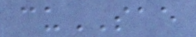cuSAE
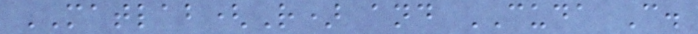MATLAB(R) and CUDA C.
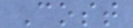Cost
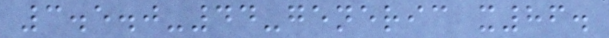3.5.0-44-generic x86.
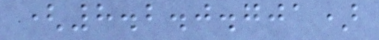(8.2.0.701)
